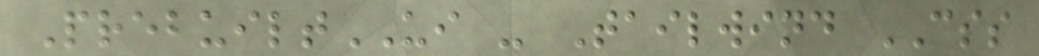PrebuiltUI - Tailwind CSS
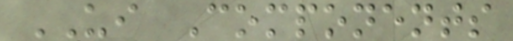UI Components
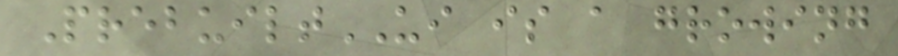PrebuiltUI is a growing
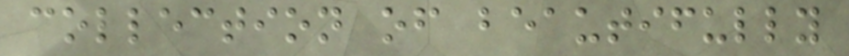collection of beautifully
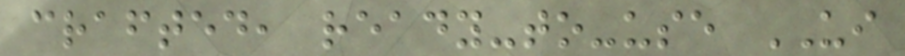crafted, ready-to-use UI
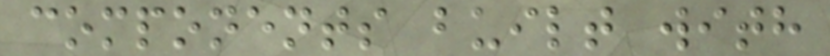components built with
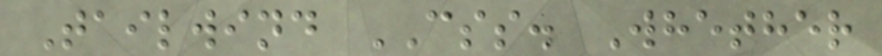Tailwind CSS. Whether
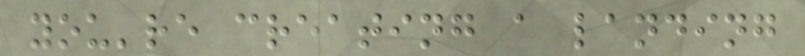you're creating a landing
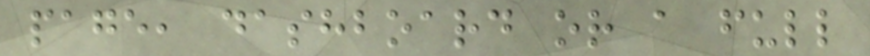page, dashboard or a full
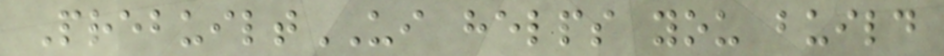PrebuiltUI helps you build
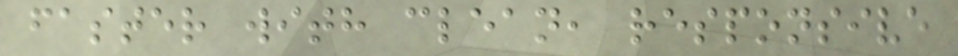faster with clean, responsive
